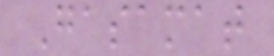Gasamat
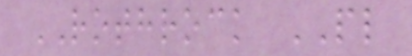ROTHROCK PL
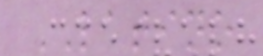LATINO
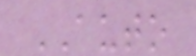AUTO
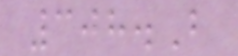308.B
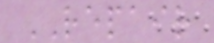REPAIR
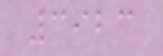3923
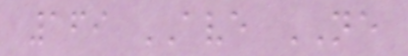169 AVE NE
